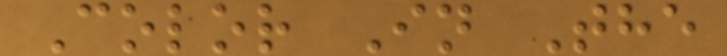Color In The
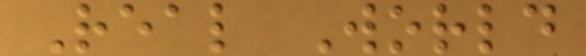Real World
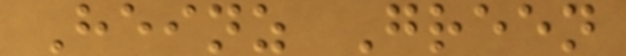Heinz Green
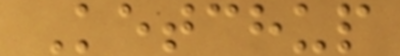Ketchup
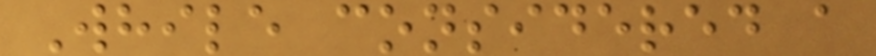While considered a
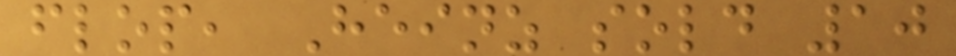flop, Heinz sold 10
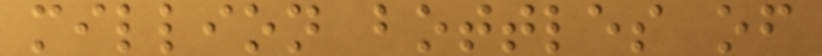million bottles of
